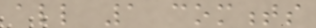all 1 comments
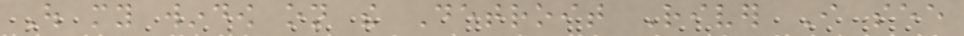Out my window on the Detroit River I see
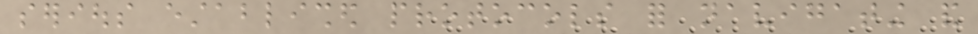serious established protocols for navigating and
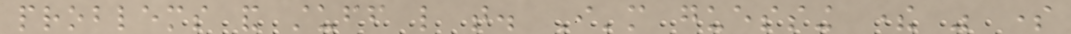problems and stuff like that. I'm guessing there was some
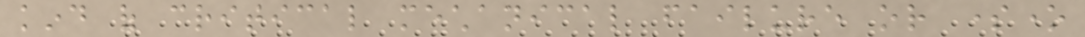kind of critical mechanical failure or someone
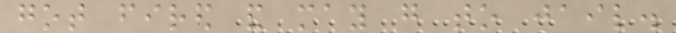got fired and may go to jail.
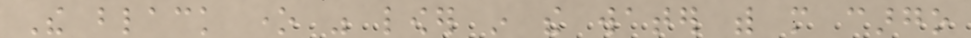The black one was lower in the water with more cargo
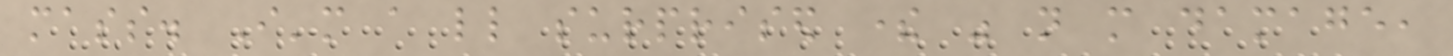mass. I'm a little surprised there was not more damage,
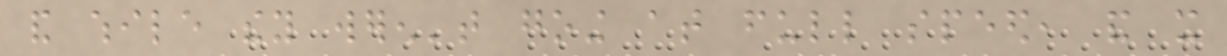and while they weren't going at full speed, and it
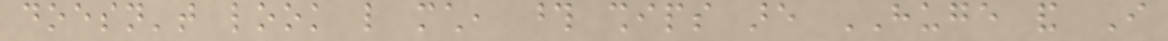doesn't look like much, those ships are HUGE and I
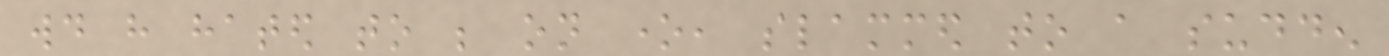would have hated to be on one, slammed to a sudden
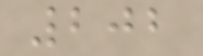202
